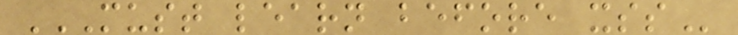MUST LEARN BEFORE XSS
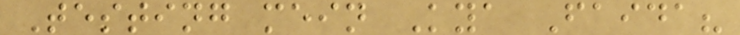Testing mein Kya Faida?
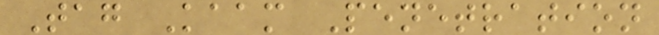Tag Kaam Penetration
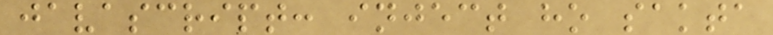javascript: inject ho sakta
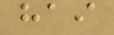hai
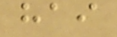hai
